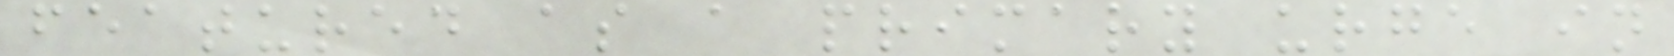featured as a primary urge in
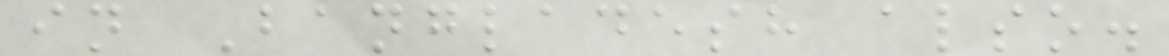in Bangladesh also.
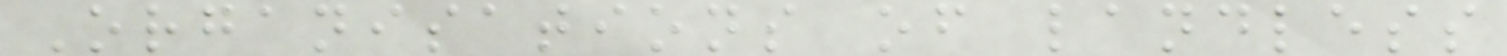Organisations of landless
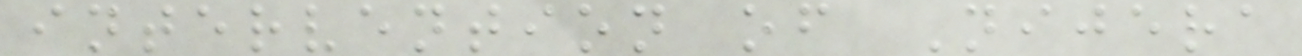intervention of Nijera
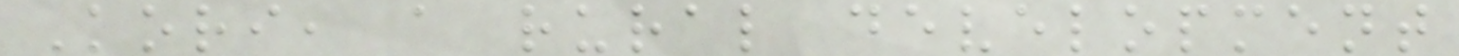Kori, a rural development
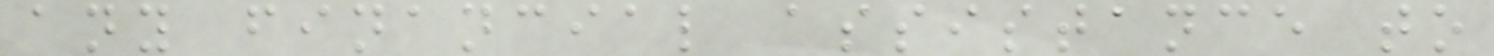any financial assistance to
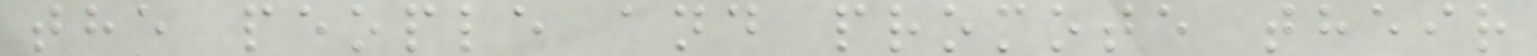the people and promote their
